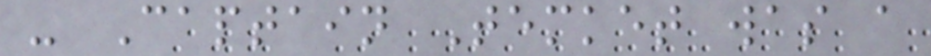- Captain Temket was a
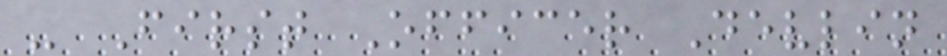- First Officer Devlin
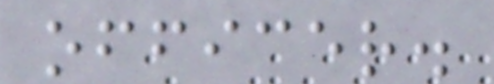officer.
